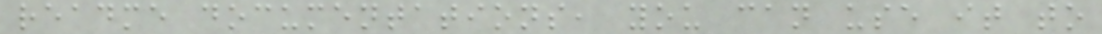readme documentations, you can use it to
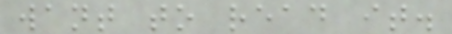want to read it.
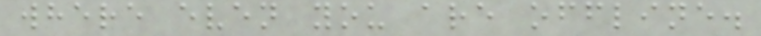where even you are offline.
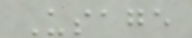Usage
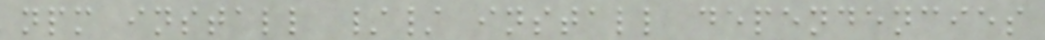npm install // install dependencies
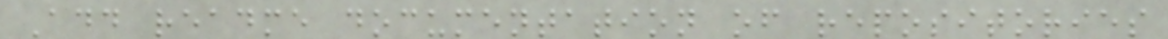Add readme documentation of repositories
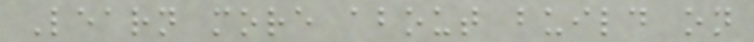Learn more about build on
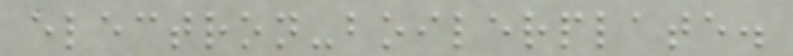electron-boilerplate.
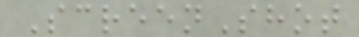ScreenShot
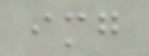img
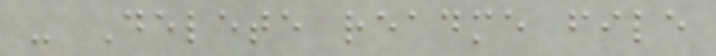- Delete readme file
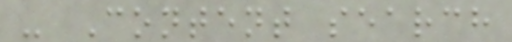- Content search
